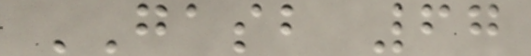GASB 67
